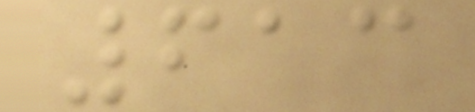613
